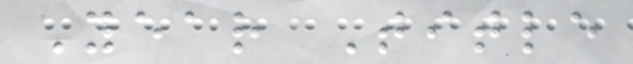Year Title
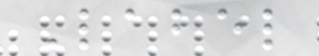Label
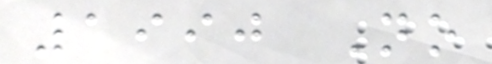1990 No
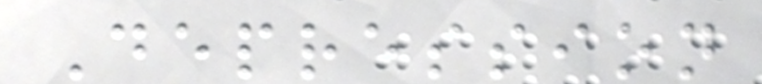Depression
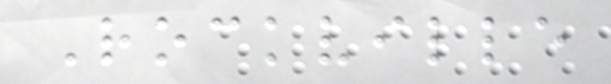Rockville
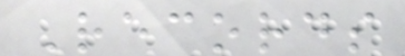Records
